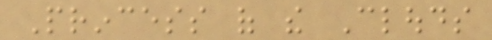Princess of the Clouds
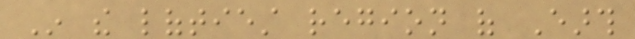In the loftiest region of Earth
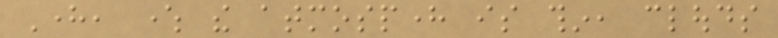Here, where the atmosphere is thin, clouds
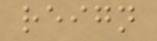reign
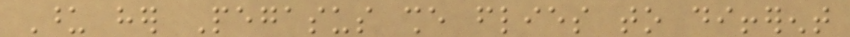Upon her Pegasus she flies to different
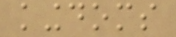kingdoms
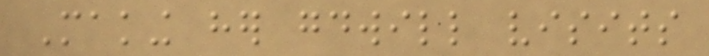Making her goodwill visits
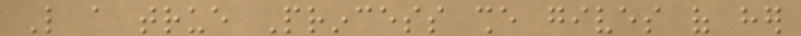Like a true Princess she gives of her
